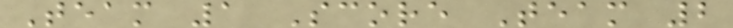Team 1 Score Team 2
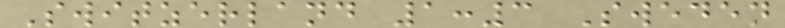Switzerland 1:3 Sweden
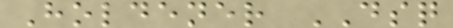Holdener DSQ
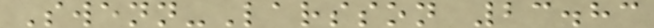Swenn-Larsson 23.83
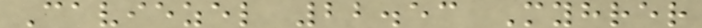Caviezel 22.53 Myhrer
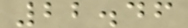22.46
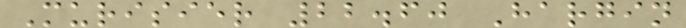Murisier 22.60 Hargin
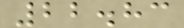22.83
